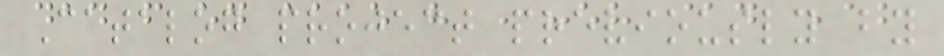Catalog project previously by
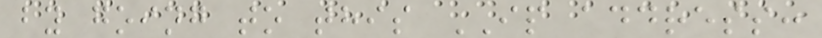by going to this IP address:
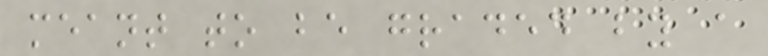meant to be graded by a
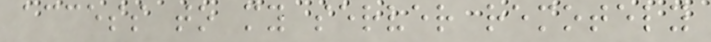access to my server remotely
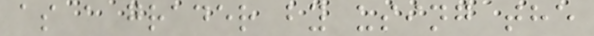as a grader by using the
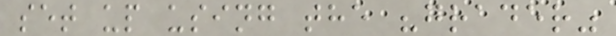set up using the "grader"
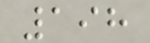198
